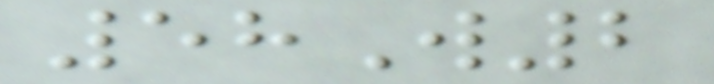58W2
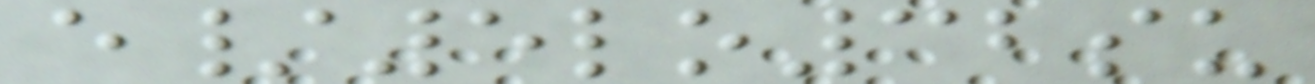e/5lo32su
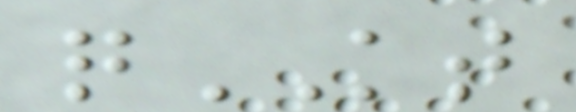qKT
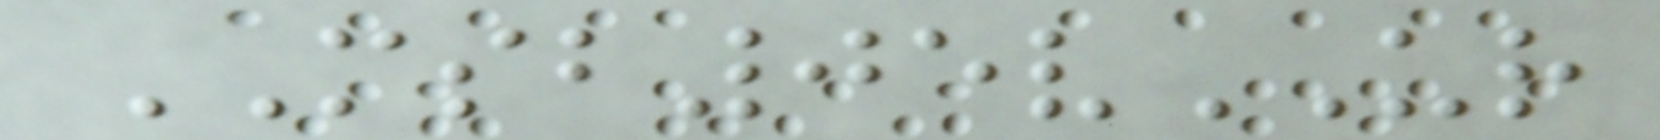MSB05vUR
